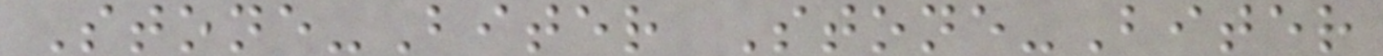Stone-Biter Stone-Biter
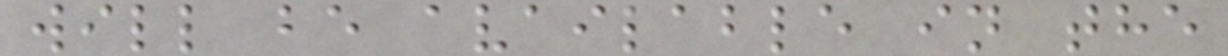will be available in the
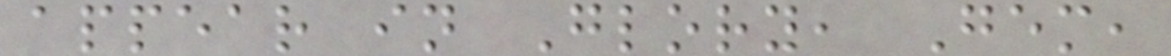appear in Glory, Gem,
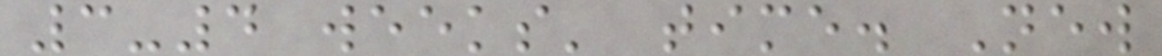3-4 weeks' time. New
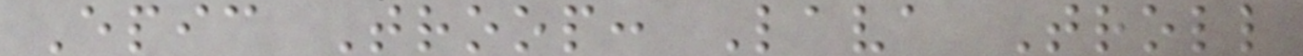Epic Troop: Lava Troll
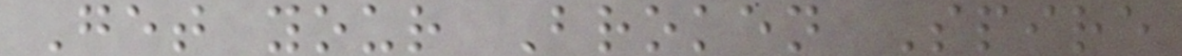Get your Broken Spire
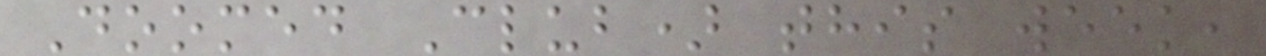Doomed Club) this week,
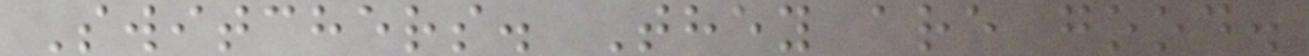Switchers. They are good.
